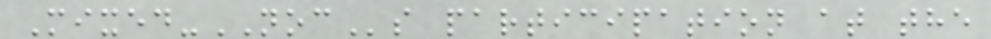Mixed-NOCs participation at the
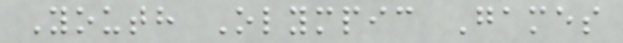Youth Olympic Games
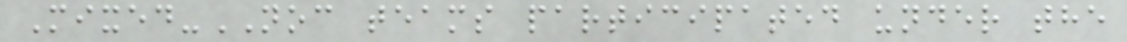Mixed-NOC teams participated under the
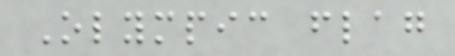Olympic flag
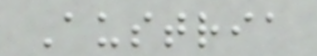Austria
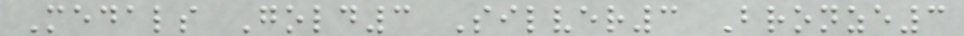Medals Gold3 Silver3 Bronze3
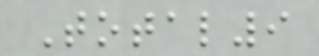Total9
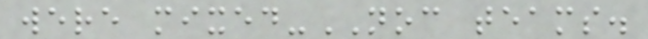were mixed-NOC teams.
